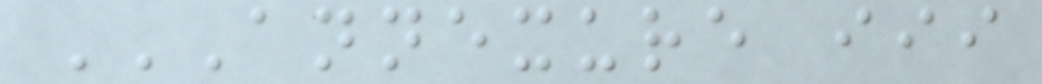ANNEXURE III
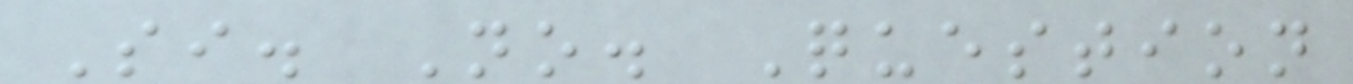Si. No. Question
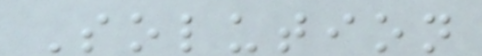Solution
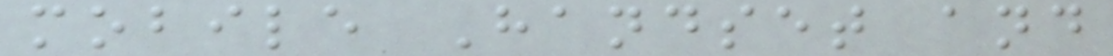mobile Handset and
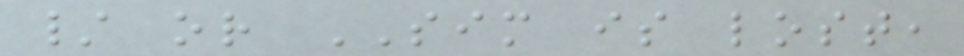/ or SIM is lost,
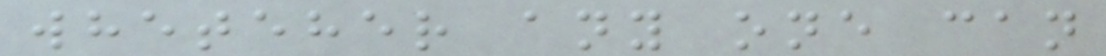wheteher any one can
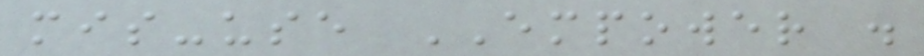mis-use EMPOWER .
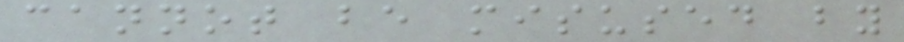cannot be misused by
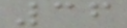36
